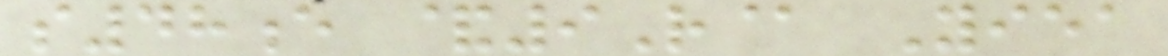s48e &9R@ Yiea
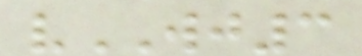vWJ3
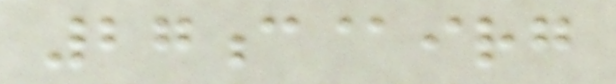27c@irg
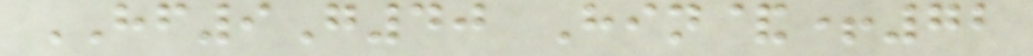HF9G40 Hin&+72
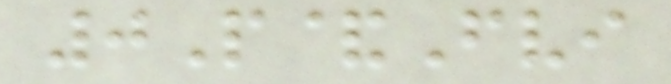0P&Fvi
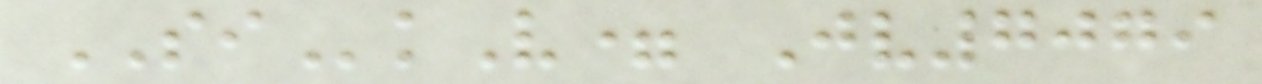SIkV= Jv7079
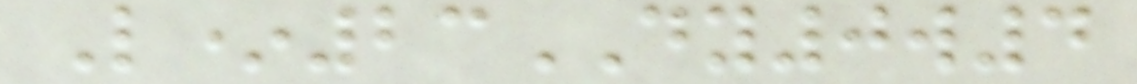L*23DY0w4
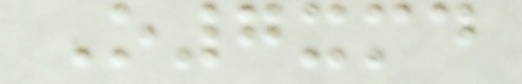O7xmd
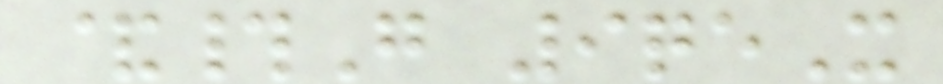&#G 9qeX
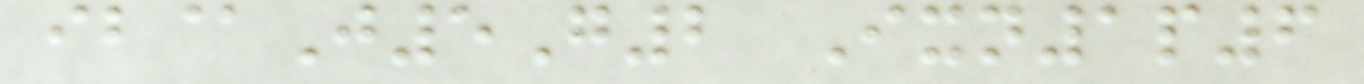ib@J5G2 Ixn1p6
